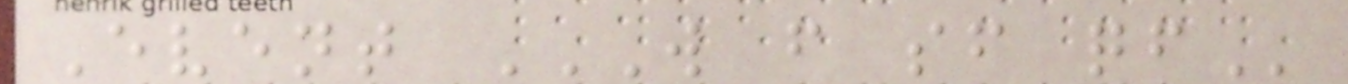Event W F SF QF
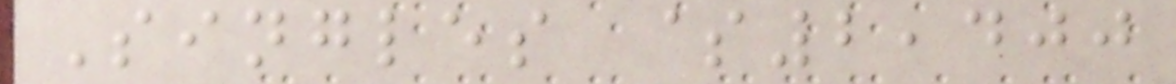Singles $2,400
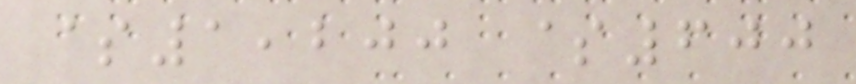$1,200 $600
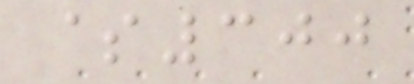$300
